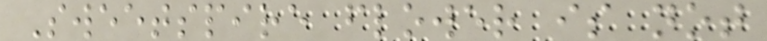Sweetspire flower is not
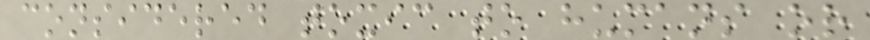considered toxic to humans or
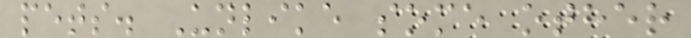pets. Unlike some other
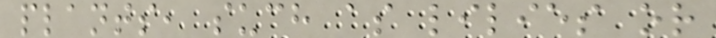plants, such as lilies or
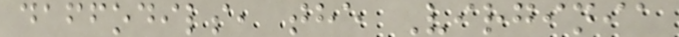daffodils, the Virginia
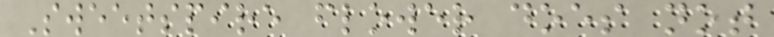Sweetspire flower does not
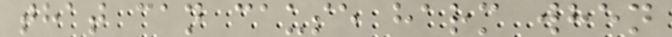that can cause harm when
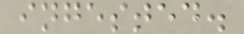ingested.
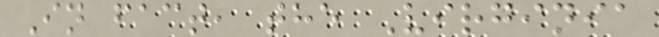In fact, the Virginia
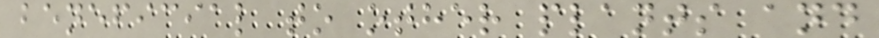beneficial to other plants and
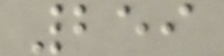259
